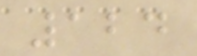124
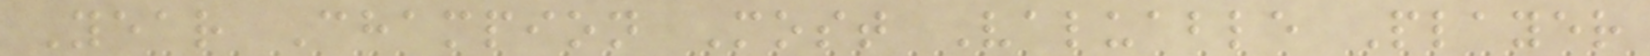Year Champion Most Valuable Player
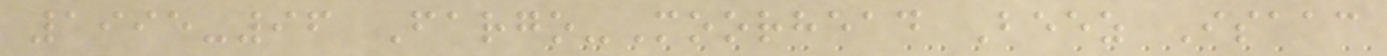1995-96 Fargo-Moorhead Beez Isaac
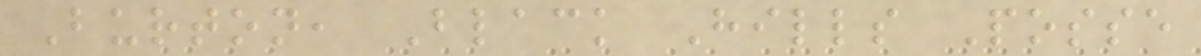Burton, Black Hills Posse
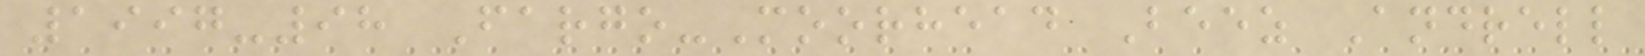1997-98 Fargo-Moorhead Beez Andrell
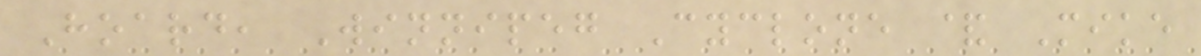Hoard, Winnipeg Cyclone & Mike
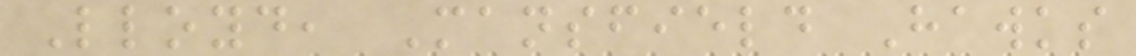Lloyd, Mansfield Hawks
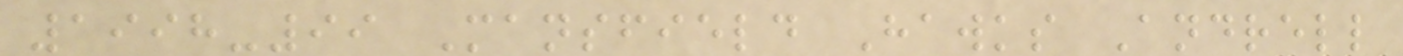1998-99 Mansfield Hawks Andrell
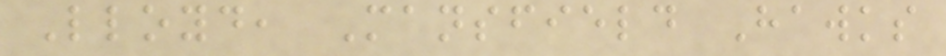Lloyd, Mansfield Hawks
